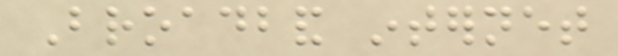Broadband internet
